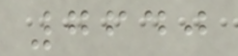7640
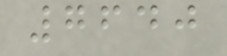7640
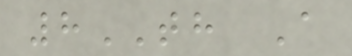8TH A
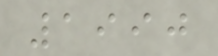1990
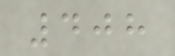408
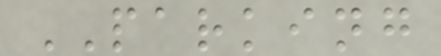PARKING
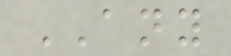ANY
